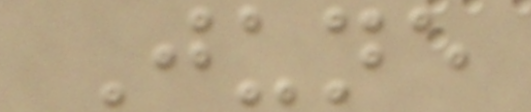June
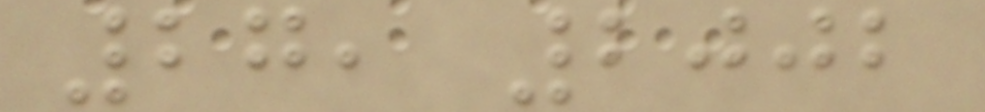27, 2002
